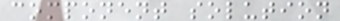component solution
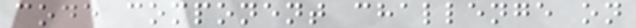code component challenge on
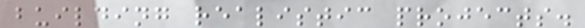building realistic projects.
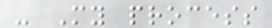- My process
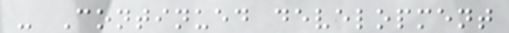- Continued development
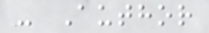- Author
